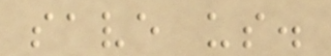save us.
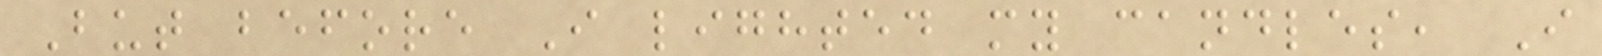But before I lighted my candles, I
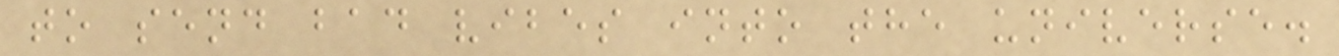to send bad vibes into the universe.
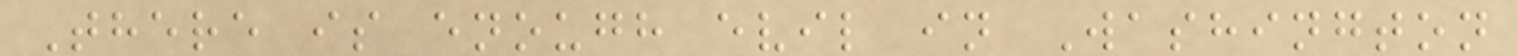There is enough evil in Washington
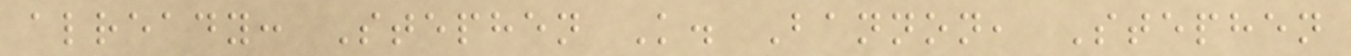already: Stephen K. Bannon, Stephen
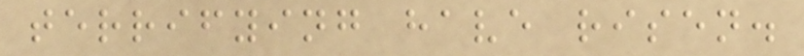terrifying have risen.
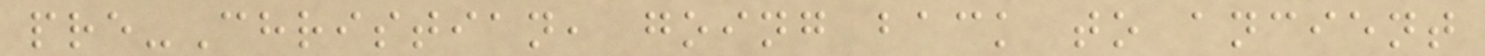pre-Christian, going back to ancient
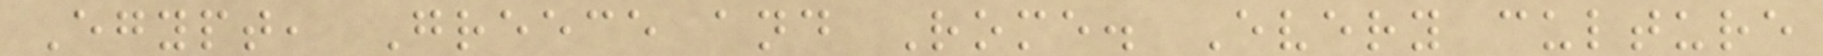Egypt, Greece and Rome. Every culture
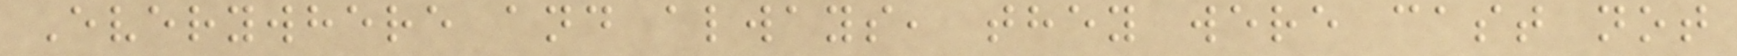Everywhere and always, they were cast not
